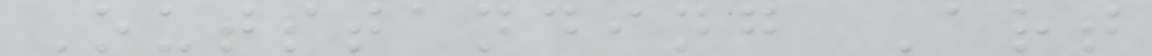Outstanding Art
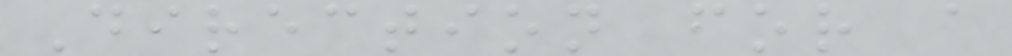Direction for a
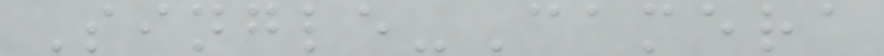Single-Camera
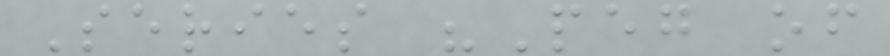Series "Peg of
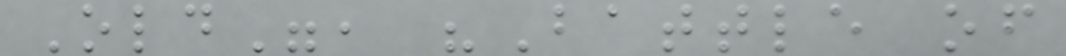Old", "Battle of
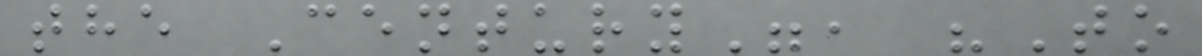the Century", "To
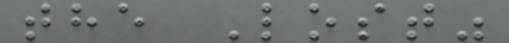the Lost"
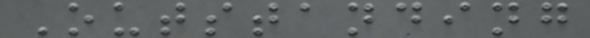Outstanding
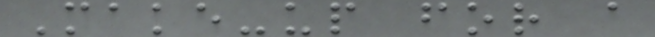Make-up for a
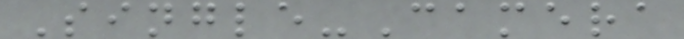Single-Camera
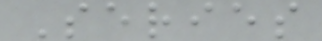Series
